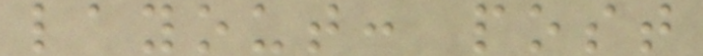layout: post
